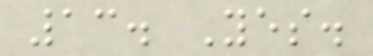13. Yes.
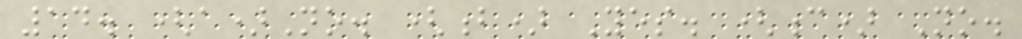14. (a)No. (b) Yes. (c) No.
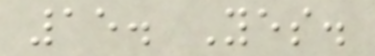15. Yes.
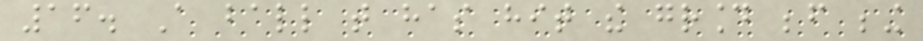16. A ball that has hit the ground before being
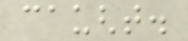caught.
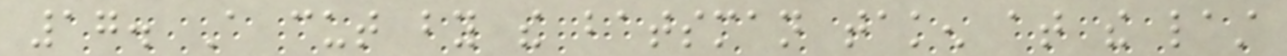17. A cut by the batsman taken at the last
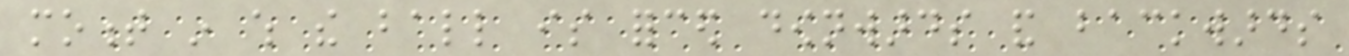moment in which the ball is forced downwards and backwards
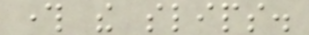through the slips.
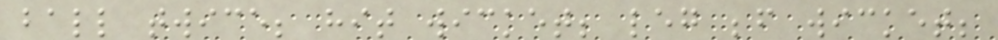ball twice; hit wicket; leg before wicket;
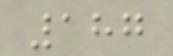187
